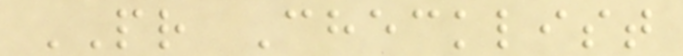PR Checklist
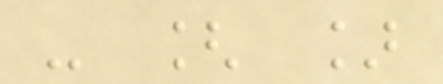- [ ]
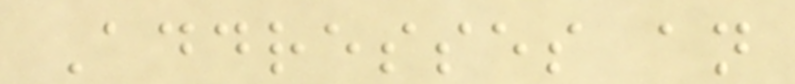Addresses an
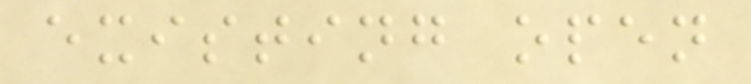existing open
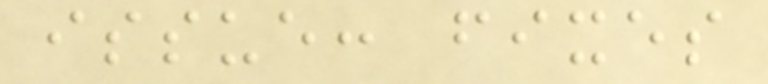issue: fixes
